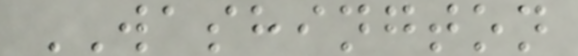WASHINGTON
